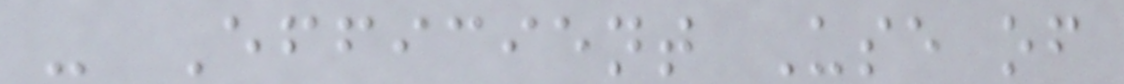- Efficient Use of
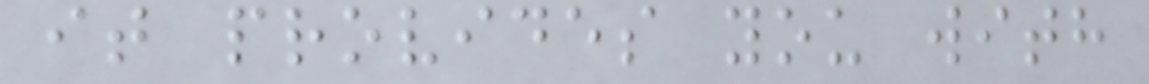it provides you with
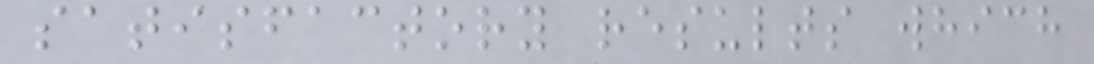satisfactory results which
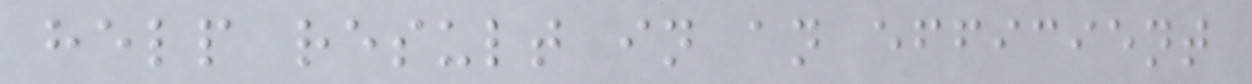help result in an efficient
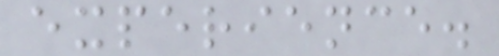experience.
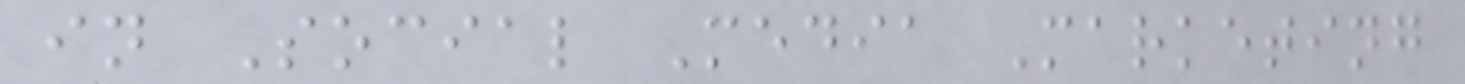in Social Media Marketing
